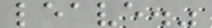leave."
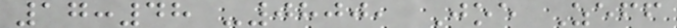17:48 -0800, Joe Zeff
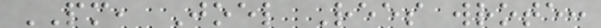PM, Joel Rees wrote:
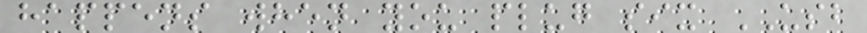happens when you plug six USB
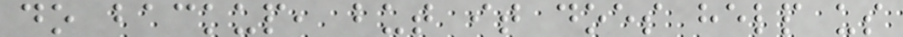do backup, but it does help us
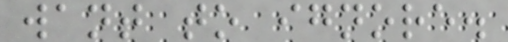want to ignore.
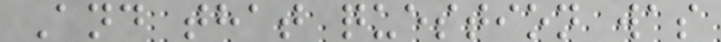And that question was
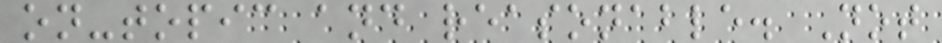on-topic and reasonable. Not
